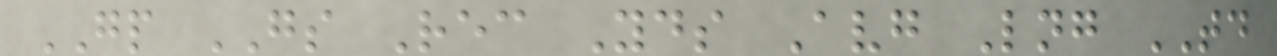GP GS Rec Yds Avg Lng TD
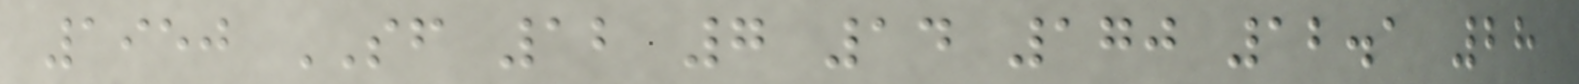1950 SF 12 7 14 170 12.1 28
